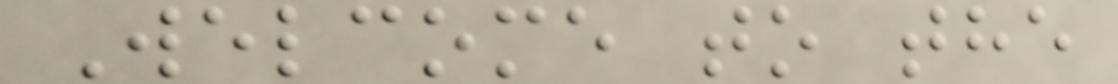Welcome to the
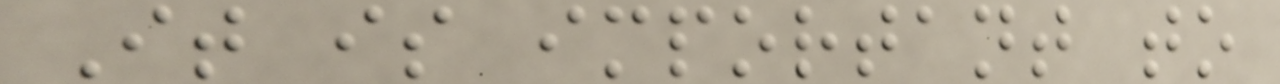It is important to
